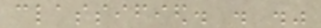classified. . ."
